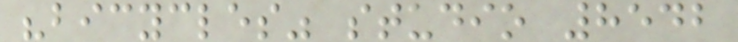"bicycles" studio 8542
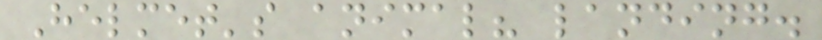Helmet's animal? landing.
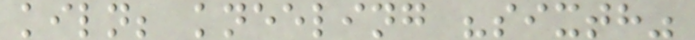kiln; kneeling "sixth"
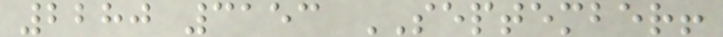2280 3153 SEPTEMBER!
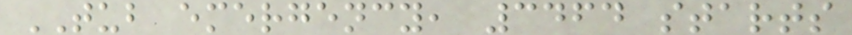TUB emergency, 3464 starts
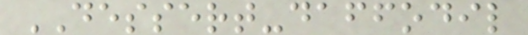DESSERT-daffodil
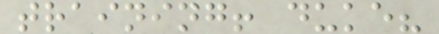training! duke?
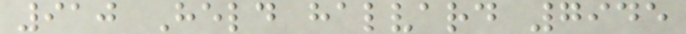910 Held halvard 7945
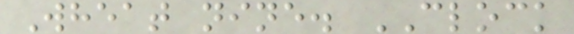Wheat nine. CLOCK
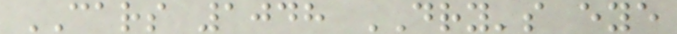CARS 1048 DRY's eye
